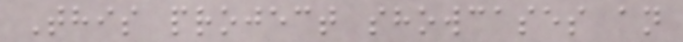This project showcases an
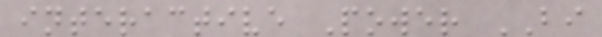interactive Power BI
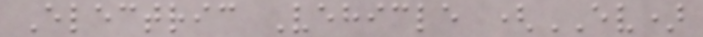Electric Vehicle (EV)
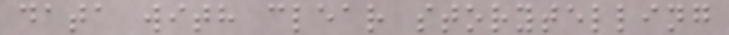data with clear storytelling
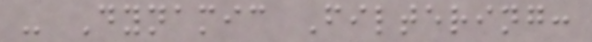- Dynamic Filtering:
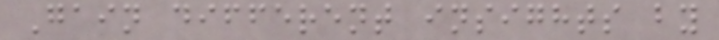Gain different insights by
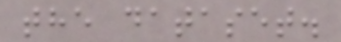the dataset.
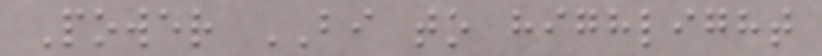Power BI to highlight
